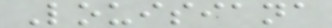Louisiana
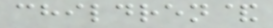children&
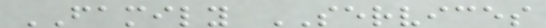FAMILY SERVICES
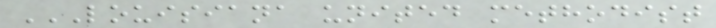LOUISIANA UNITED METHODIST
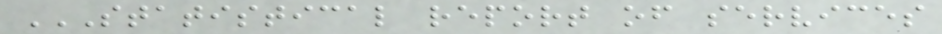STATISTICAL REPORT OF SERVICES
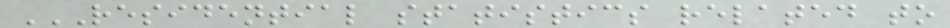RESIDENTIAL STATISTICS RELATED TO
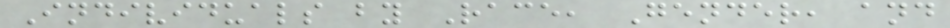Individuals by Race, Gender, and
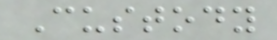Custody
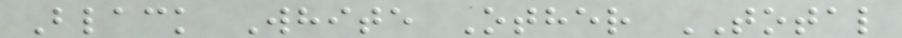Black White Other TOTAL
